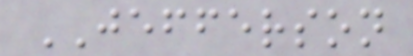JEFFERSON
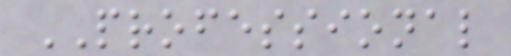PROFESSIONAL
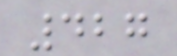427
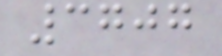3707
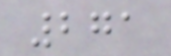271
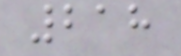218
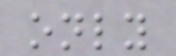only
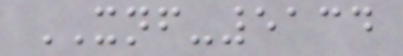XNF-5134
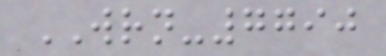WRN-7790
